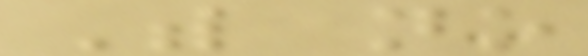With no
